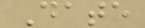Date
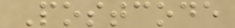Postcode
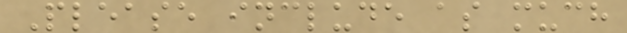Please include as much
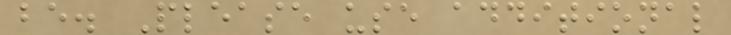be. Please use additional
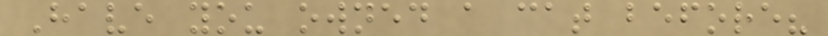Have you owned a cat before?
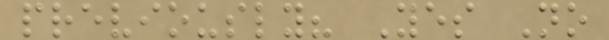previously? Yes No
